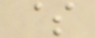$
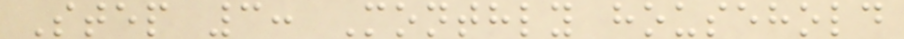Step 3: Monthly household
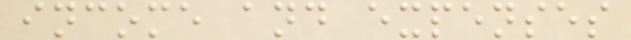income and expenses
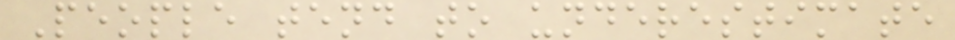People tend to underestimate
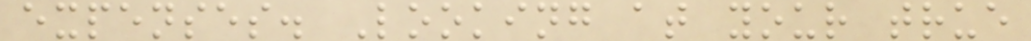expenses. Looking at your true
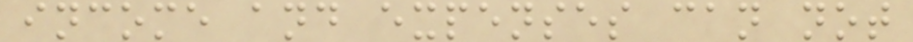income and expenses can not
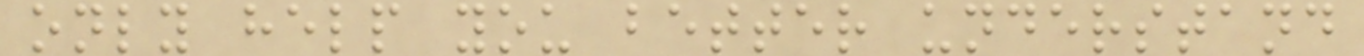only help you better understand
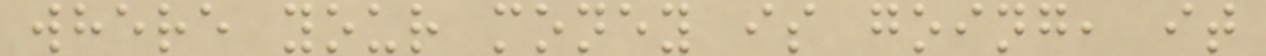where your money is going, it
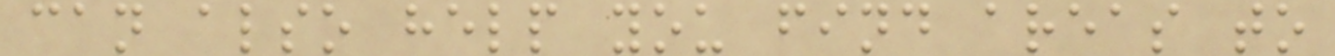can also help you find areas to
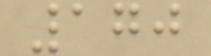170
